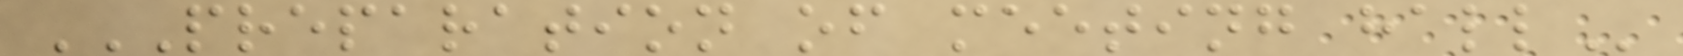PREPARATION OF MEETING HALL
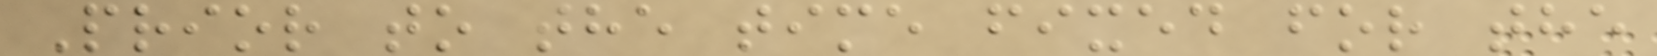Prior to the time fixed for the
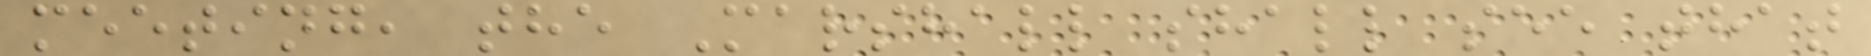meeting, the Marshall shall see that
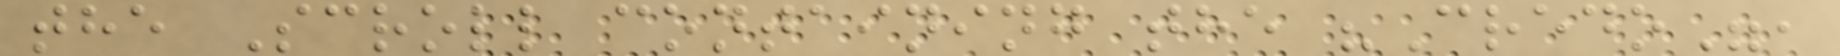the Scroll containing the "Credo",
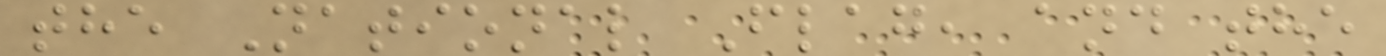the National Flag, and the
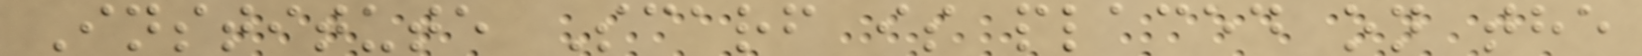Institute Scarf is placed on the
